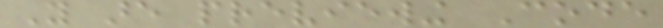You are previewing Code
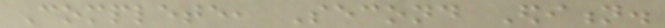Complete, Second Edition.
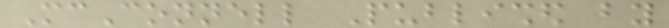McConnell Published by
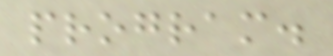program.
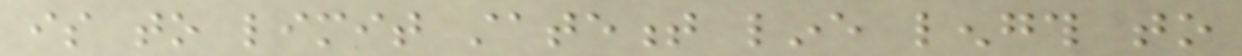is to limit statement line length to
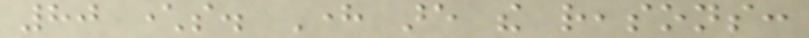80 characters. Here are the reasons:
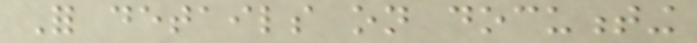For details on documenting
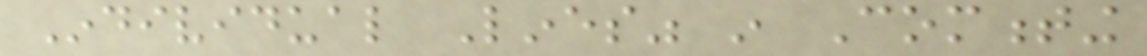Individual Lines" in Commenting
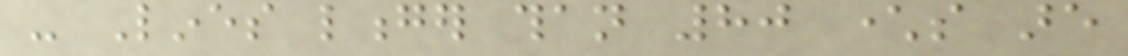- Lines longer than 80 characters are
